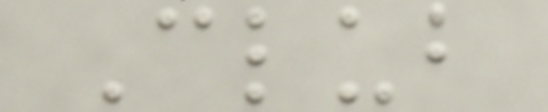Club
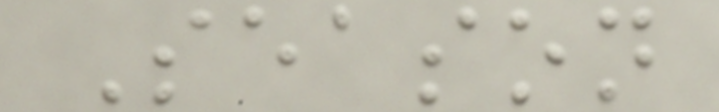Season
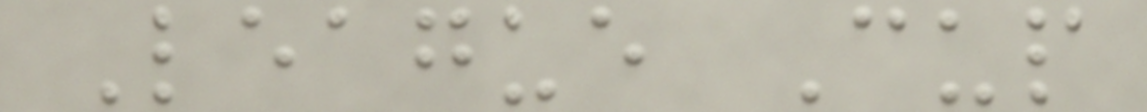League Cup
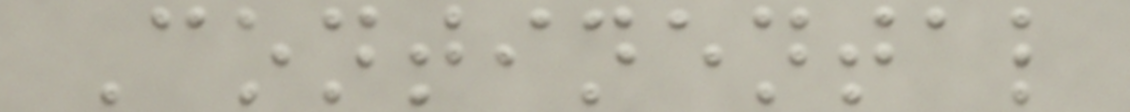Continental
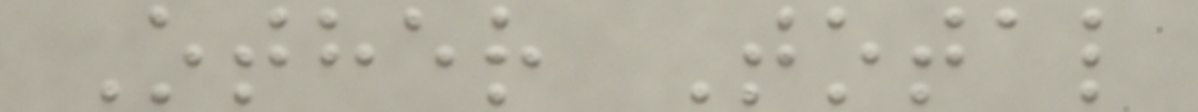Other Total
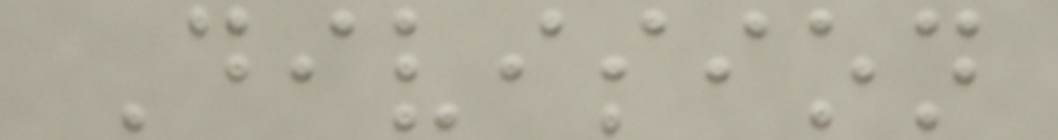Division
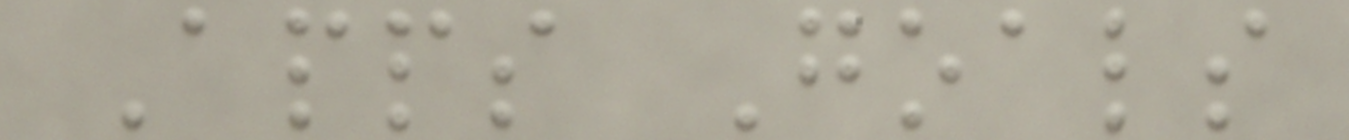Apps Goals
